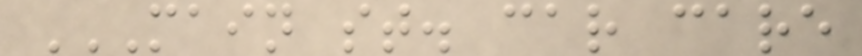MAIN ST. CAR CARE
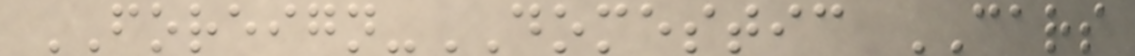FOREIGN-DOMESTIC CARS
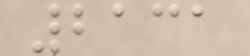2131
